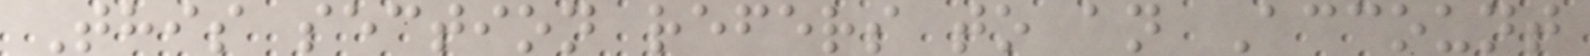This section refers to an Account
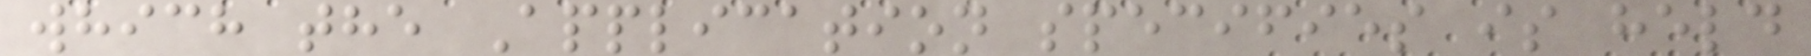which the Application specifies is held
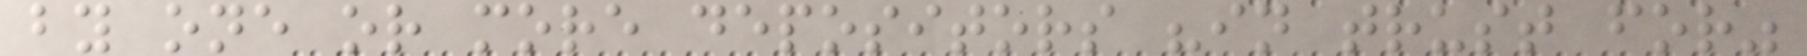by one or more depositors "in trust for"
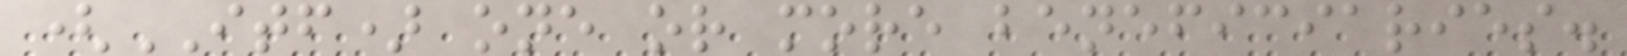(ITF) one or more beneficiaries.
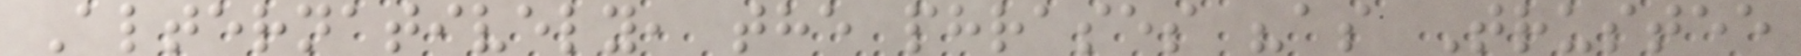Alternatively, the phrases "as Trustee
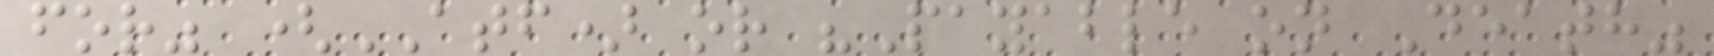for" (ATF) or "Payable on Death"
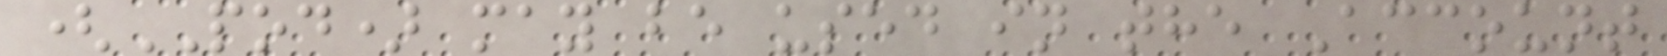(POD) may be used in the Account
